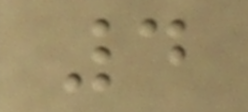4
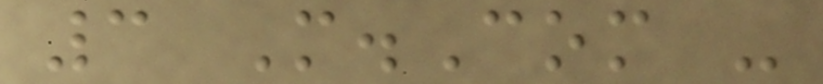3 M.Com -
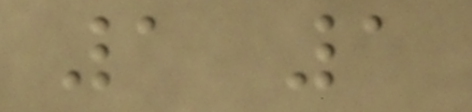1 1
